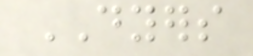DYERS
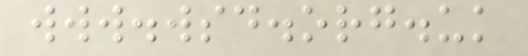www.wsd.org.uk
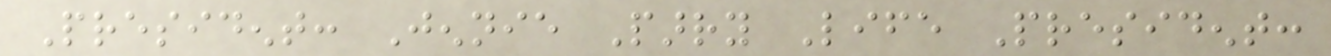President: Jennie Parry Life President:
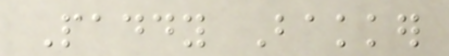Paddy Bakker
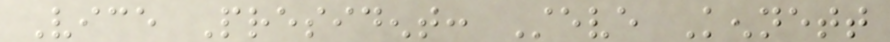Vice President: Steve Kennett
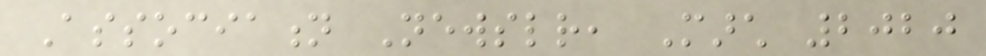Association Newsletter, March 2020
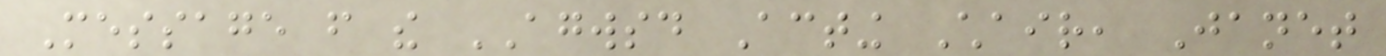Message from the AGWSD Acting Chair, Janet
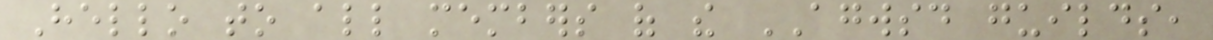Hello to all members of the AGWSD guilds,
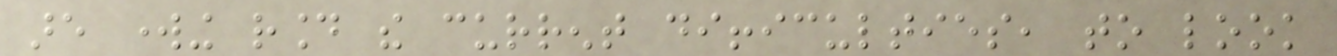are working round the current difficulties, to look
